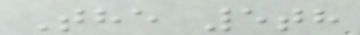The 5th
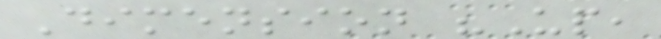Dimension "Up,
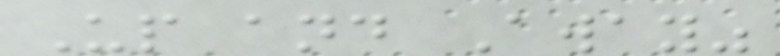Up and Away"
